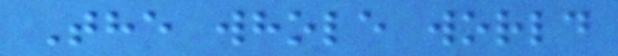The whole world
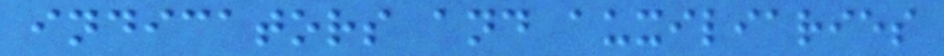indicators and auxiliaries
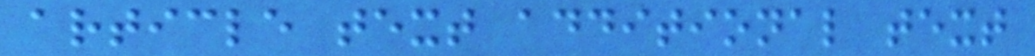article text additional text
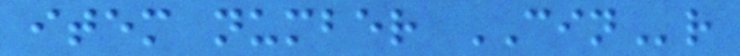item number CINr
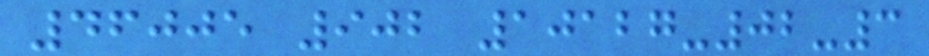46005 902 10127-02-3
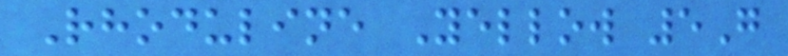Rhoduline Yellow 5G
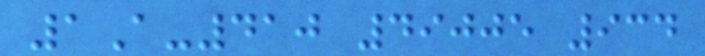1A-410 49005 934
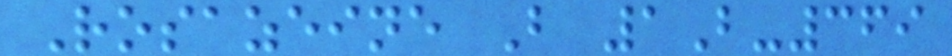Rosazeine B 1B-369
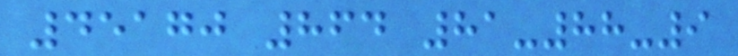45170 864 81-88-9
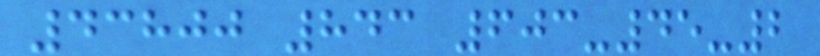43800 843 603-45-2
